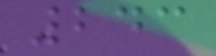243
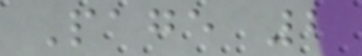Page 2
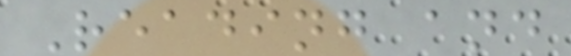Reading and
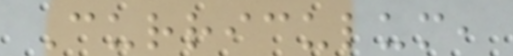Curriculum,
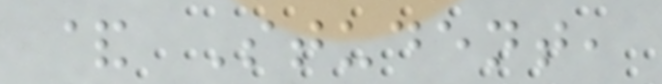& Student,
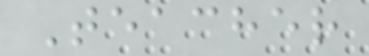Teacher
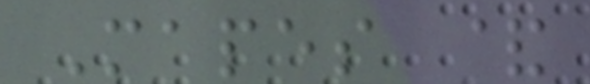Mapes &
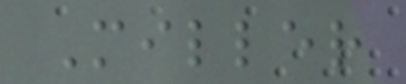Miller
